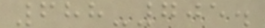688-705.
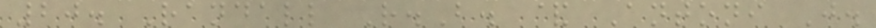20. Randall R.B. & Antoni J.
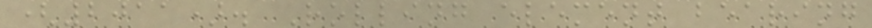(2011). Rolling element bearing
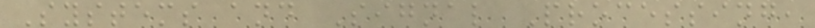Systems and Signal Processing,
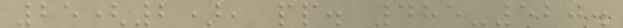25(2), pp. 485-520.
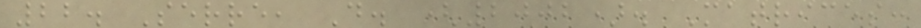22. Serre, D. (2002). Matrices:
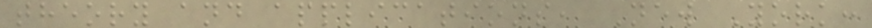theory and applications, New York:
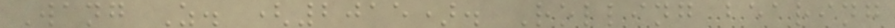Wang Z. (2015). Rolling bearing
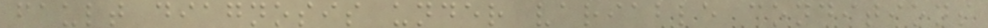fault diagnosis under variable conditions
